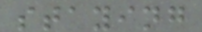staying
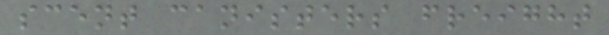scent canisters freight
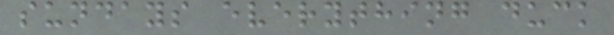sundays everything duck
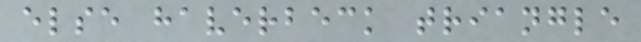else haverbeck triangle
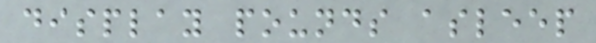display pounds asleep
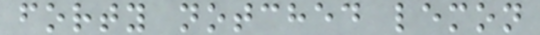forty notched lemon
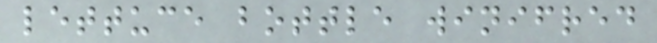lettuce bottle winifred
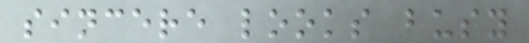sincere looks busy
